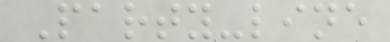Party-line
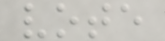vote
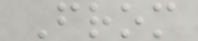From
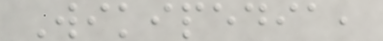Wikipedia,
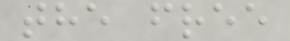the free
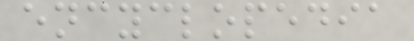encyclopedia
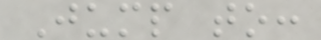Jump to:
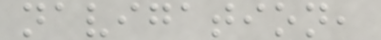navigation,
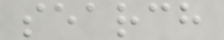search
